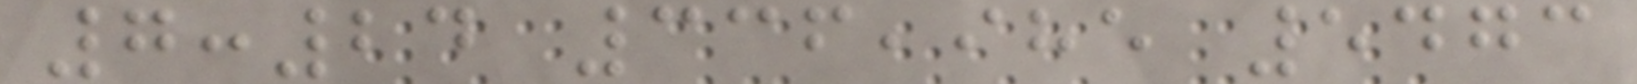7:24 336,985 5473
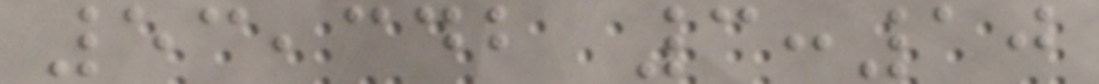53,342 3:10
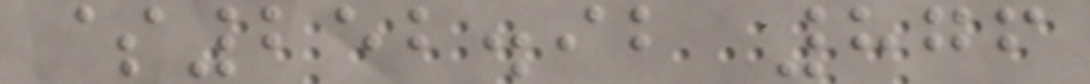$252.92 876
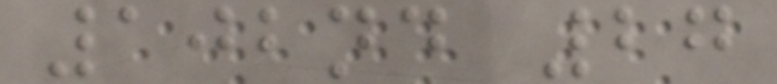102nd 27
